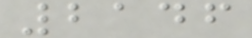2146
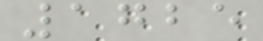1725
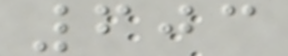603
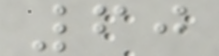60
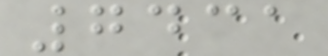7431
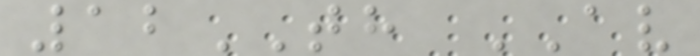12TH AV
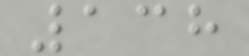138
